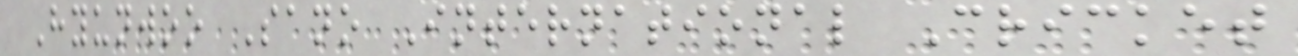Hyunwoo Sano International Cricket
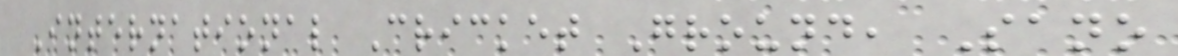International Cricket Ground, Sano
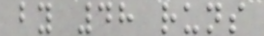by 48 runs
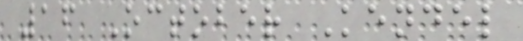16 October Kendel
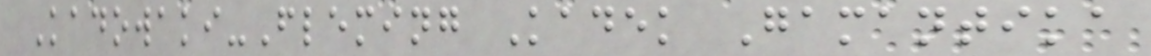Kadowaki-Fleming Kadek Gamantika
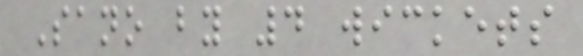Sano by 4 wickets
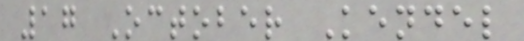17 October Kendel
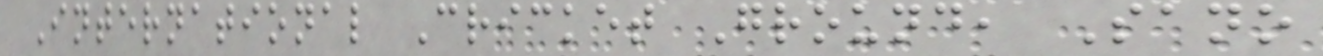International Cricket Ground, Sano
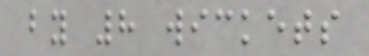by 8 wickets
